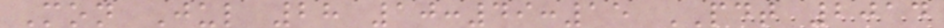Mon Jul 28 10:49:15 PDT 2014
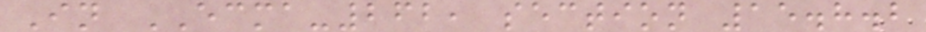In ECMA-262, section 15.8.2
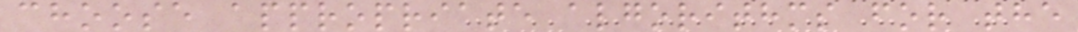choose appropriate algorithms for the
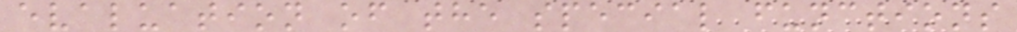evaluation of the special functions
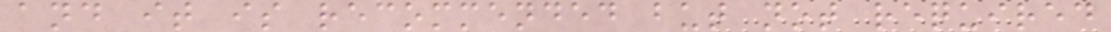and it is recommended but not required
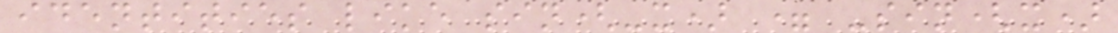identities like sin(-x) = -sin(x)
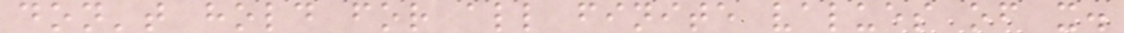don't hold for all finite values of x.
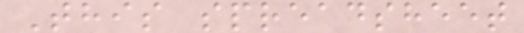This spreadsheet
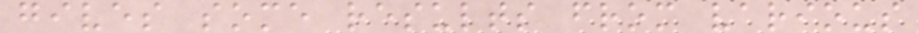gives some results from various
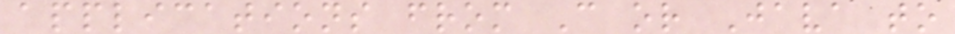applications from C or Java to
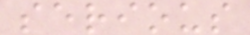serious
